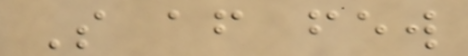So after few
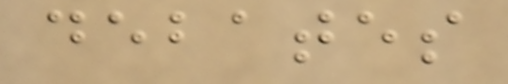debates
